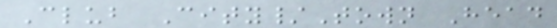Club City/Town Head
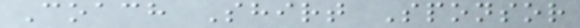Coach Shirt Sponsor
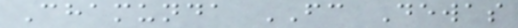Chamunda FC Dewas
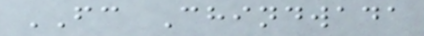FC Chindwada
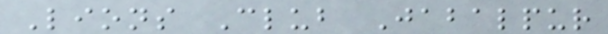Lions Club Jabalpur
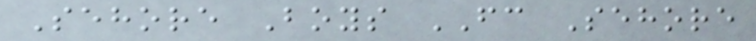Sehore Boys FC Sehore
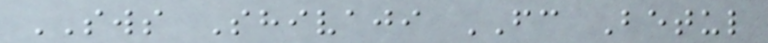SWS Shivaji FC Betul
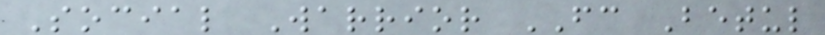Social Warrior FC Betul
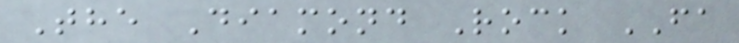The Diamond Rock FA
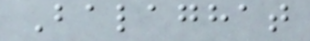Balaghat
